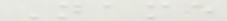Name
